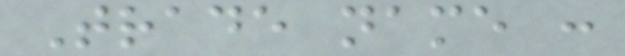Trade name :
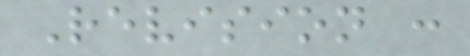Revision :
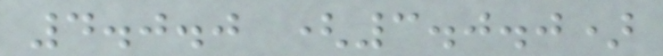4.0.0 (3.0.0)
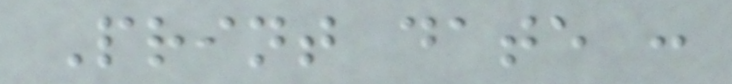Print date :
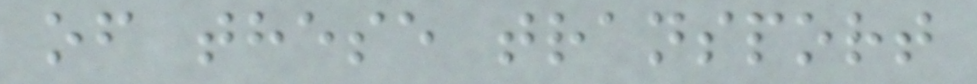of these transport
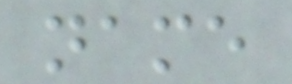name
